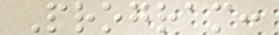Program:
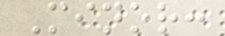Minor:
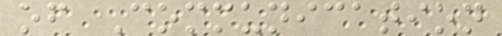of Communication
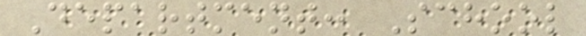Department: School
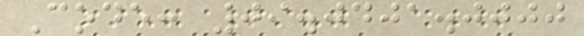Code: 09.0401.0000
